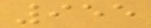955
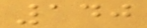140
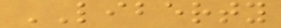LIBERTY
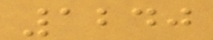1240
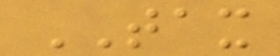TAX
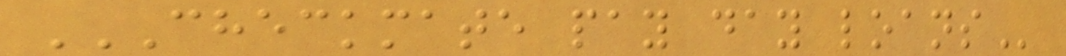CHECKMATE PAY DAY LOANS
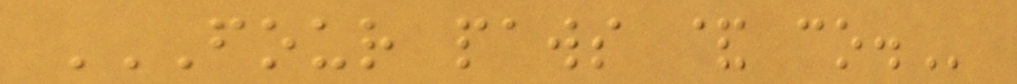FOUR PAWS & CO.
